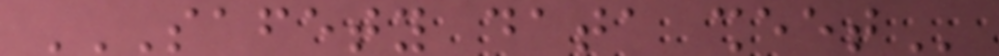SAFETY DATA SHEET
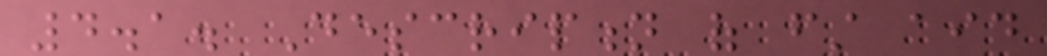4.1. Description of first aid
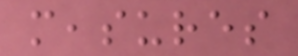measures
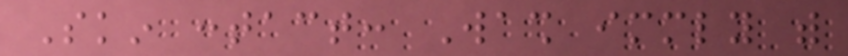Skin contact: Wash immediately with
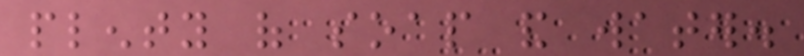plenty of soap and water.
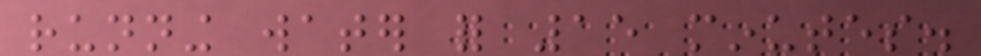running water for 15 minutes.
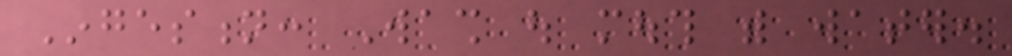Ingestion: Wash out mouth with water.
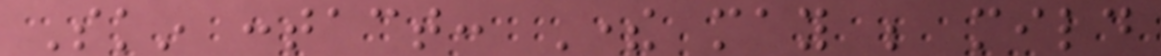Skin contact: There may be mild
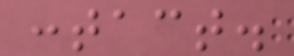contact.
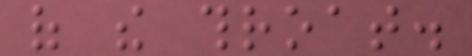of the throat.
